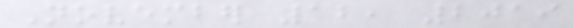November 12, 2019
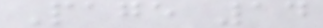Page 14
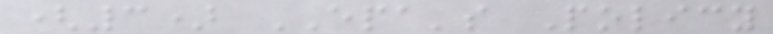(3) EPA's Policy
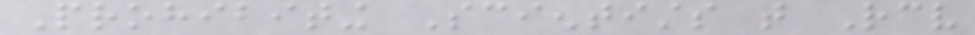Prohibiting Scientists that Receive
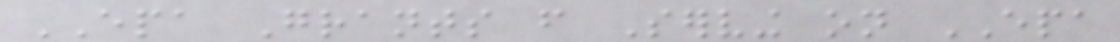EPA Grants from Serving on EPA
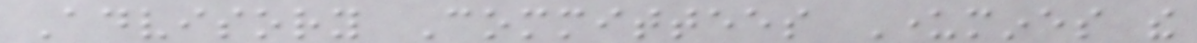Advisory Committees Undermines the
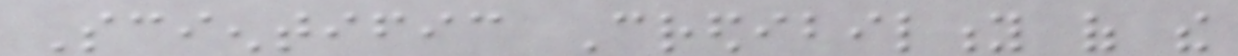Scientific Credibility of the
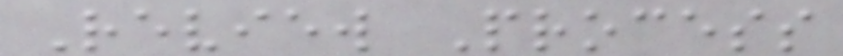Review Process
